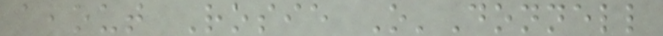about Rosie O'Donnell
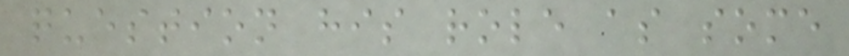question his role as some
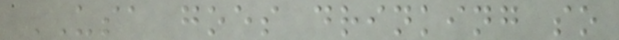USA goes drinking so
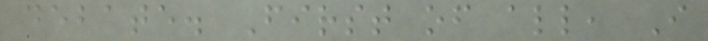debate. First of all, I
